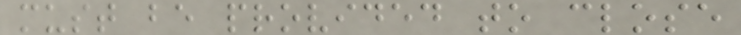must be provided to close
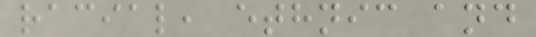racial, ethnic and
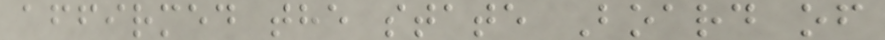affirmed the state Board of
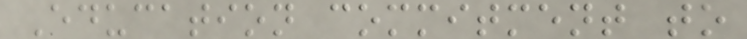Education commitment to
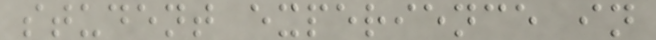student experience in
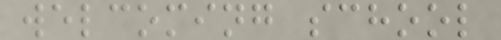welcoming school
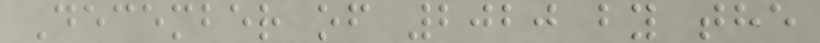December of 2020 by the
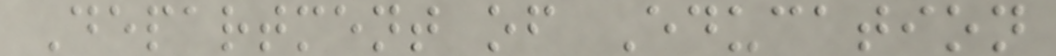Department of Education
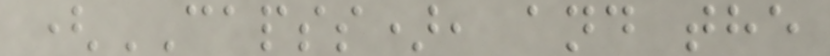(CAPSS), and the
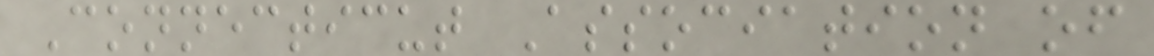Connecticut Association of
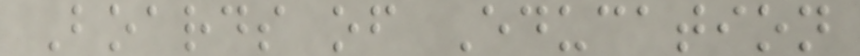Boards of Education
